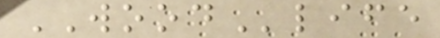WOODlife
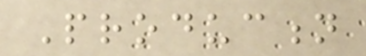Production
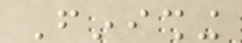Finishing
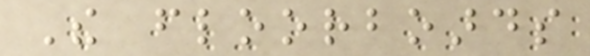The floorboards
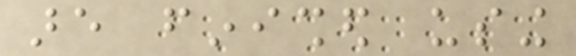are finished using
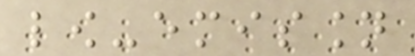low-emission
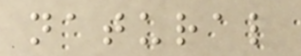natural
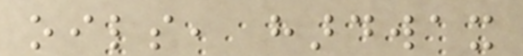oils, hardwax
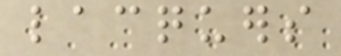lacquers
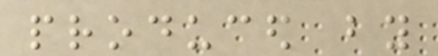produced by
